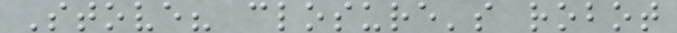Stove? closure's robot
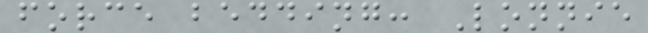force bedding: Lonnie
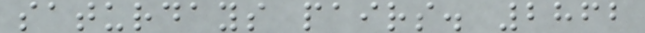saturdays pairs. 2862
